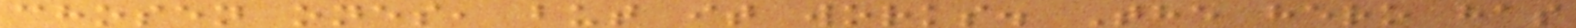chosen ones, but it works. The hero has
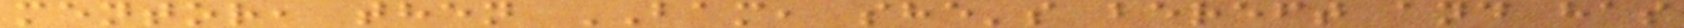mentor, then BAM, she's bereft and has
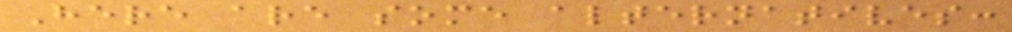Here are some alternatives:
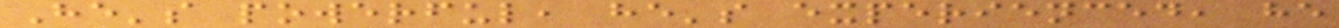He's powerful, he's experienced, he
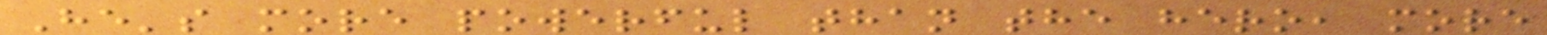He's more powerful than the hero, more
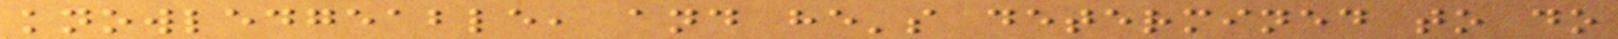knowledgeable, and he's determined to do
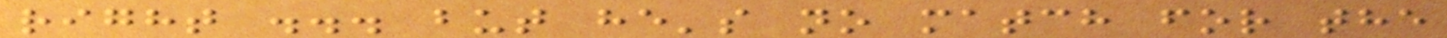right ... but he's no match for the
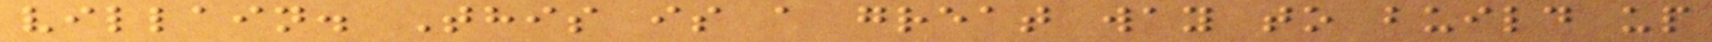villain. This is a great way to build up
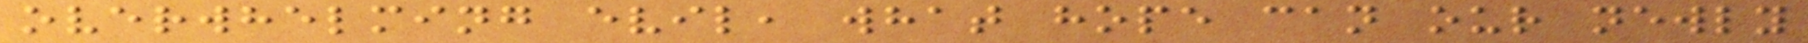overwhelming evil, what hope can our newly
